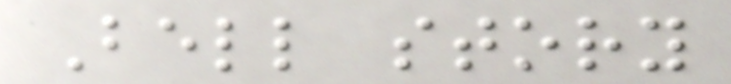Bell story
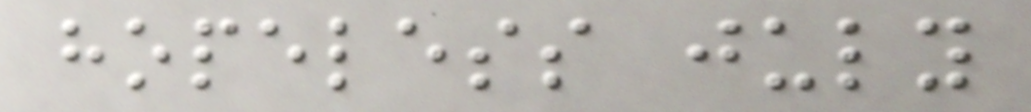hopeless july
